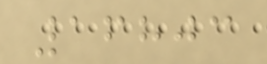16803
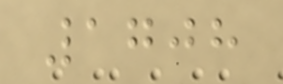1708
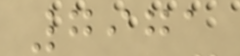7971
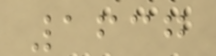1637
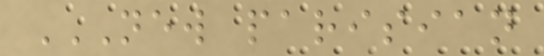NEW PARISIAN
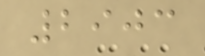2903
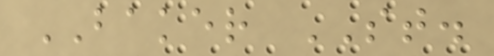BAKER ST.
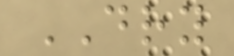DRY
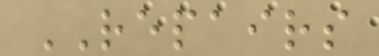REPAIRS
